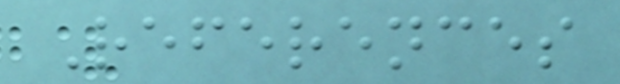References
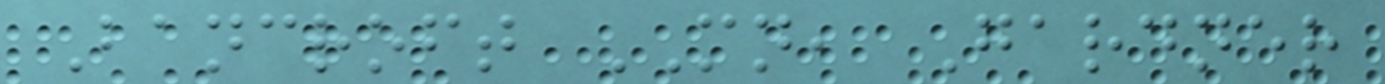Bancroft MN, Gardner
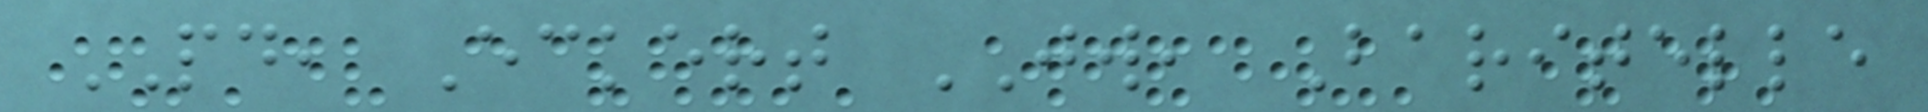PD, Eckert JW, Baritelle
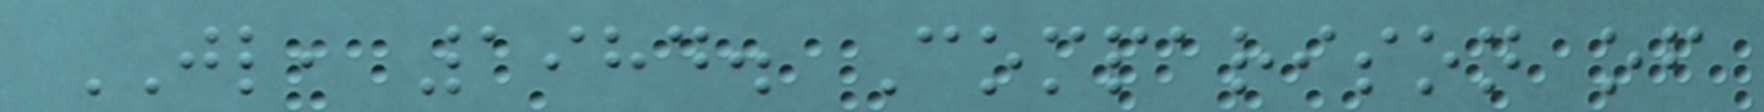JL, 1984. Comparison of
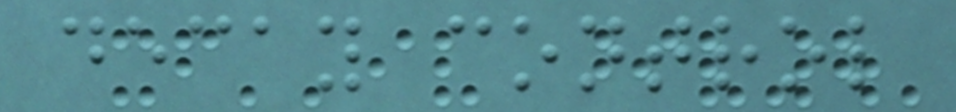decay control
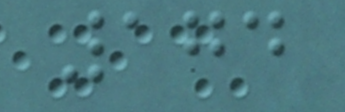174
